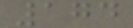174
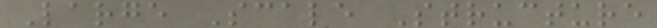Large Scale Structure
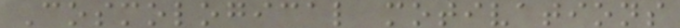Cosmological motivations
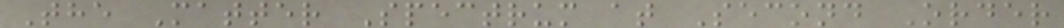The Matter Spectrum at Second Order
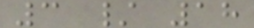3 / 18
